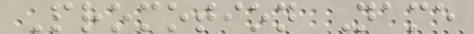Promotion Name
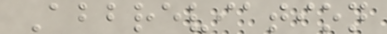Abbreviation
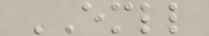EMLL
